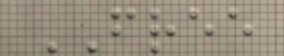FREE
